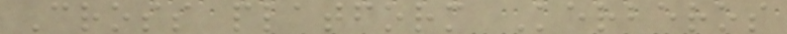Cross platform Kerberos
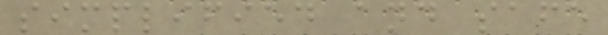simplified and safe
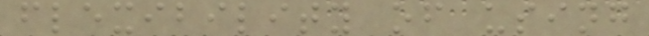flexibility of using
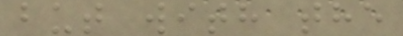but with the
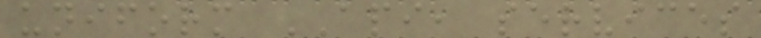uniform API, services
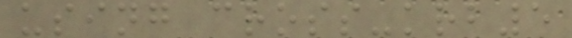using cross-krb5
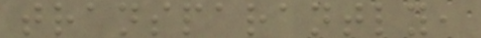transparantly,
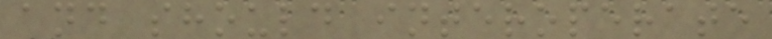and should interoperate
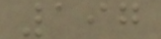197
